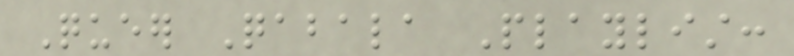Queer Qabala Playlist:
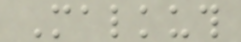Malkuth
